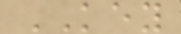KEY
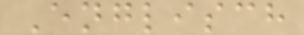Englisch
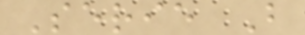Serie B
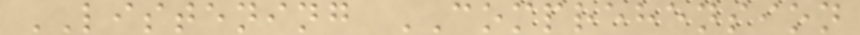LISTENING COMPREHENSION
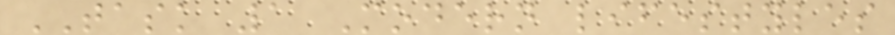TASK 1 Modern lifestyles
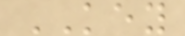KEY
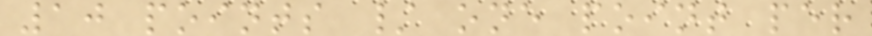10 points / one point per
